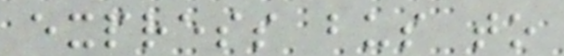express bus to
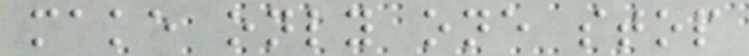make only one stop
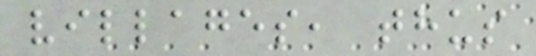villages, thus
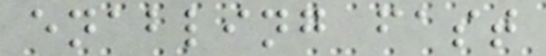enabling fast
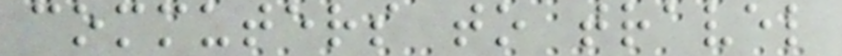commuters to travel
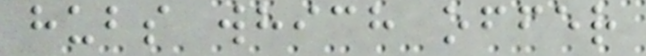hubs which offer
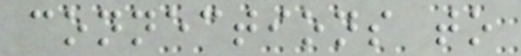connections to
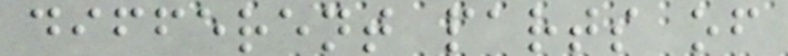different parts of
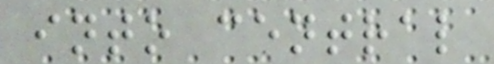into central
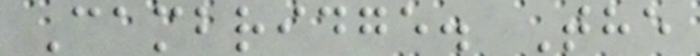Cambridge. The
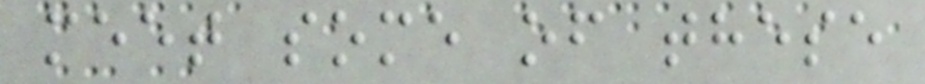meet some of these
